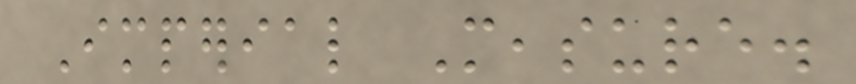Imperial Measure.
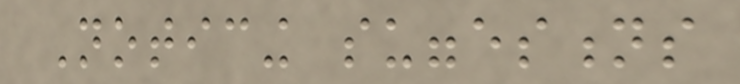Noticing suggestions
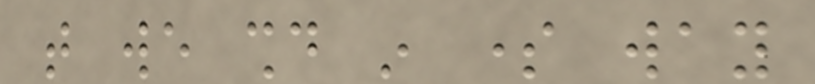that we should in some way
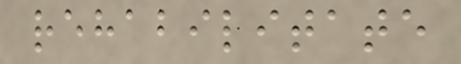rehabilitate
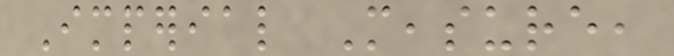Imperial Measure,
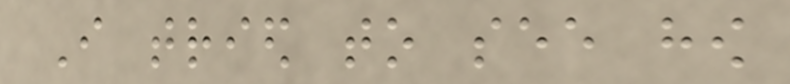I tried to see how
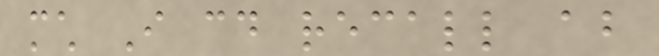much I could recall about
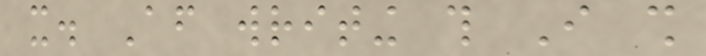it. After writing this I shall
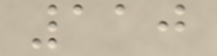110
